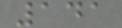141
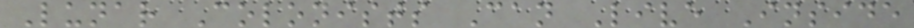Lunar Colonists Can Live Inside
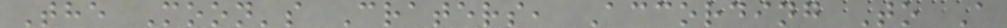The Moon's Craters, According To A
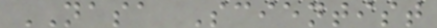NASA Scientist
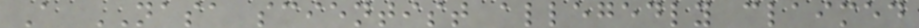A NASA scientist allegedly claimed
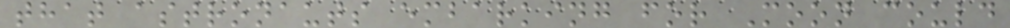that astronauts embarking for Moon could
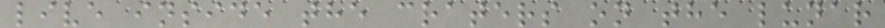live inside the craters on the lunar
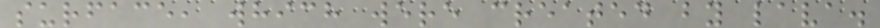surface, which were created by lava.
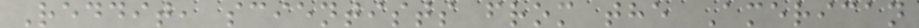Reddit, scientists from the American
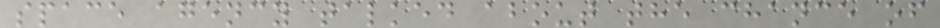space agency talked about the chance of
